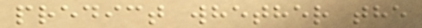predict whether the
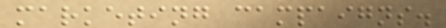marketing campaigns.
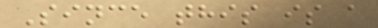Since this is a
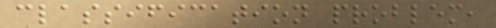classification problem,
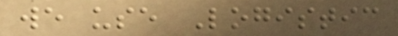we use Logistic
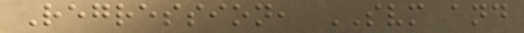Regression, SVM and
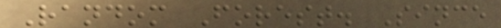Random Forest. Since
